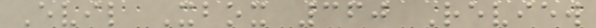Evil Xbox 360 Review
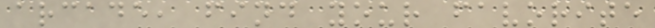arcade, find your favorite
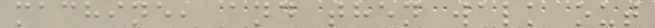machine, and then walk out
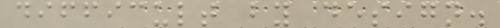difficult by design.
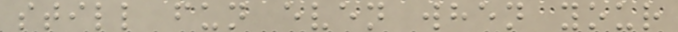still fun even when your
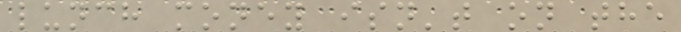lunch money isn't on the
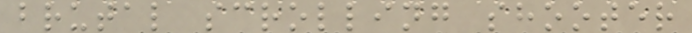brutal scrolling shooter
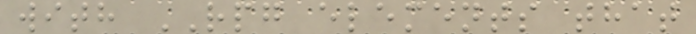with RPG elements that
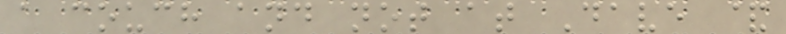a couch and not at Dave &
